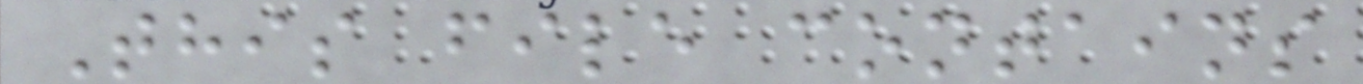This file contains
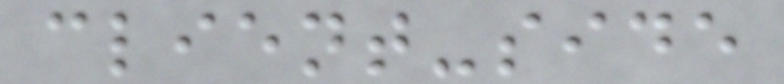client-side
